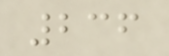236
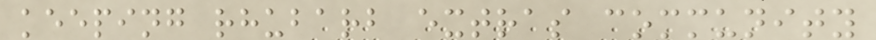keeping rhubarb extras community
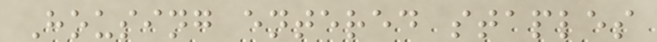Housing entered staples
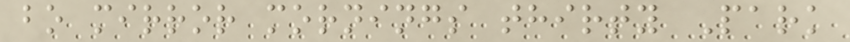bo mirror mornings thirty Park
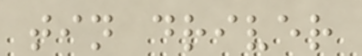tin driver
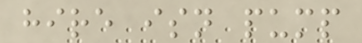hire isn pump
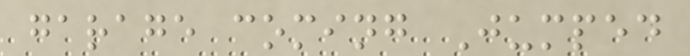garage coming Jumped
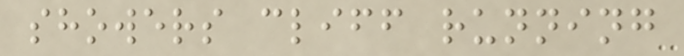showers cliff running
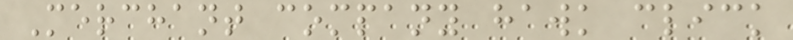Merchant company hawk click
